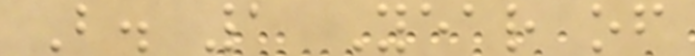B. 1 Year of
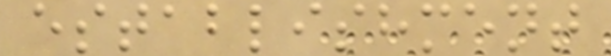establishment
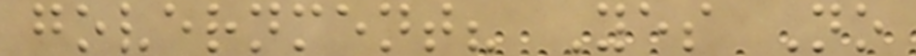government? Yes No
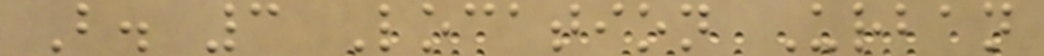B. 3 Location Urban
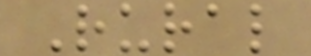Rural
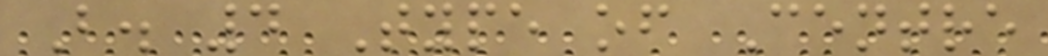B. 4 Type of Centre
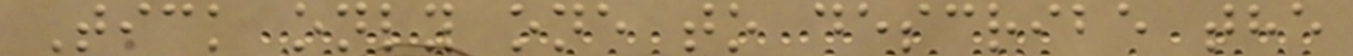Tick only one to describe the
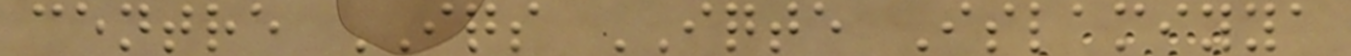centre IQS IQTE Islamiyya
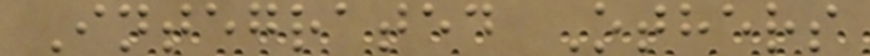Integrated Others
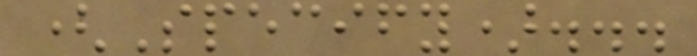(Specify)...
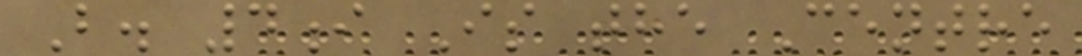B. 4i Is the Centre
